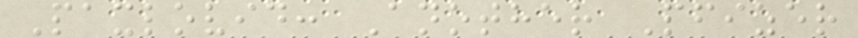Paxlovid: Another Pfizer
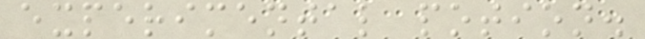experimental potion.
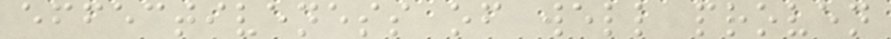effectiveness of well proven
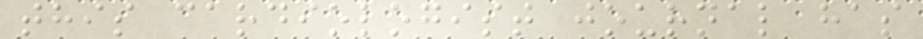this cardiologist journal has
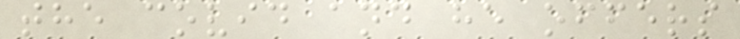the covid and he offers
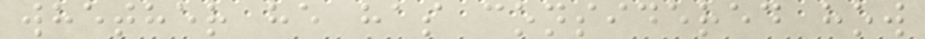whether he has considered how
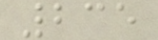235
